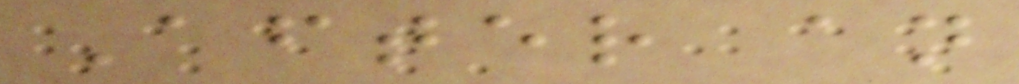After an
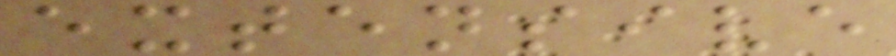extensive
